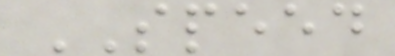SPEED
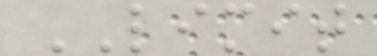LIMIT
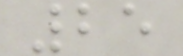25
